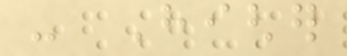- Higher
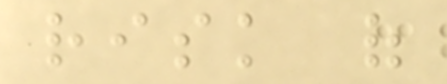risk of
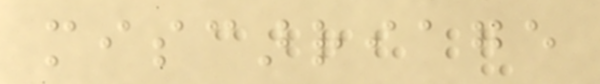miscarriage
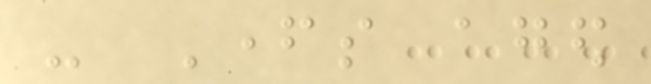- Fathers aged
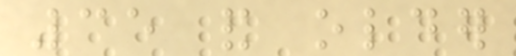35 and older
